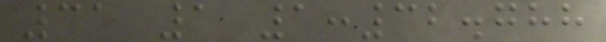31 1 1:32.788
